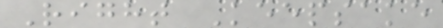Right Keepsake
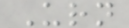Urn
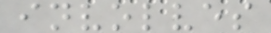involves
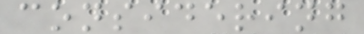considering
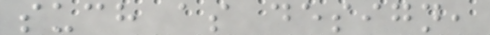such as design,
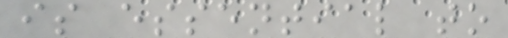is essential to
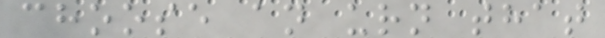choose an urn that
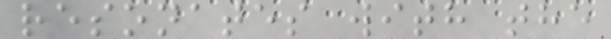resonates with the
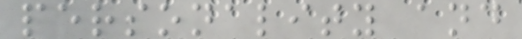personality and
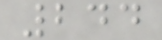244
